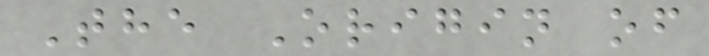The Origin of
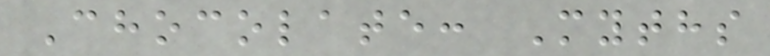Chocolate: Myths
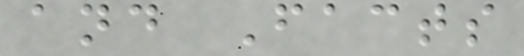and Facts
